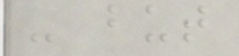- but
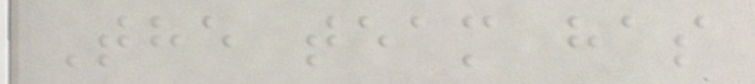The team has
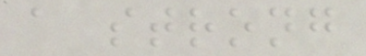a strong
